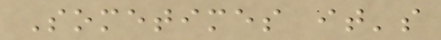Sometimes it's
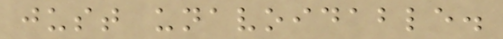just unavoidable.
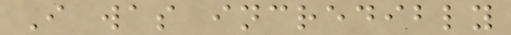I was incredibly
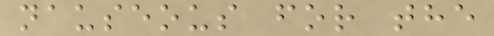nauseous for the
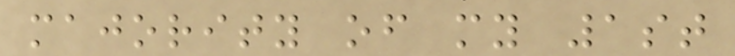majority of my 1st
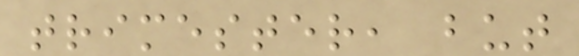trimester, but
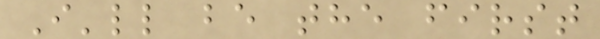I'll be the first
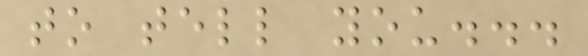to tell you...
